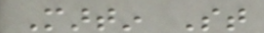Martin St
